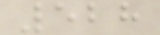528
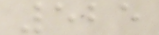525
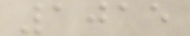1015
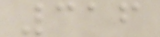316
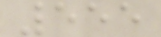555
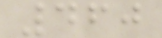460
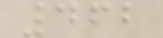462
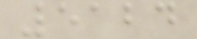5124
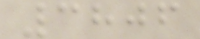3806
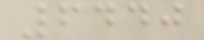6440
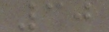30
